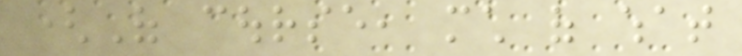(Of course, much of what
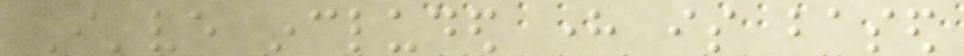I've included here is based
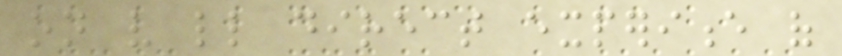on very little direct experience of
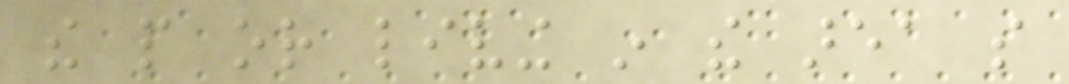the people or living in the area so
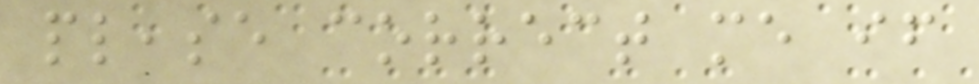please correct me if
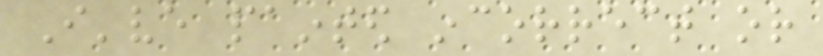I've painted incorrect or
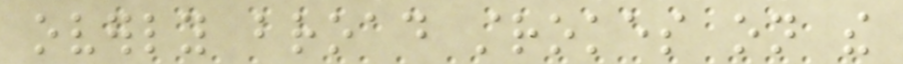overly broad strokes on the
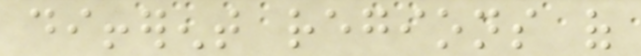different regions of
